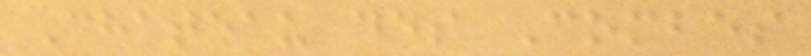Chateau des Combes
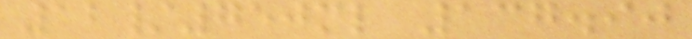12/750ml 137.90
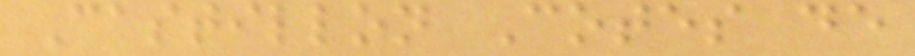Castillon Cotes de
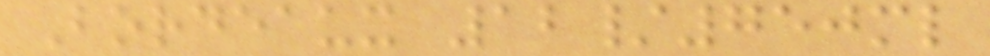Bordeaux 12/750ml
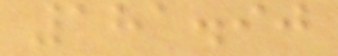181.90
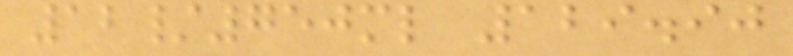12/750ml 129.90
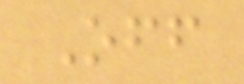Off
